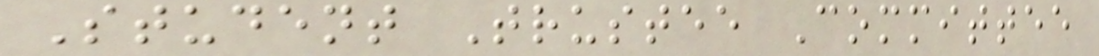Student Trustee Committee
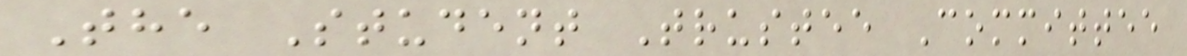The Student Trustee Committee
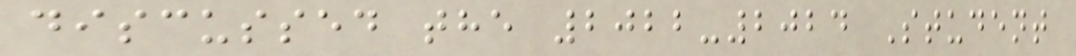discussed the 2022-2024 Student
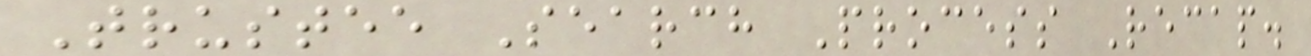Trustee Search Process Recap.
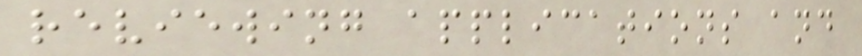reviewing applications and
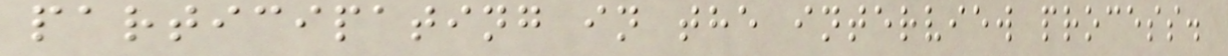participating in the interview process.
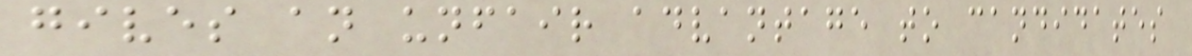gives an unfair advantage to candidates
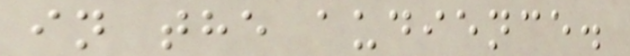in the audience.
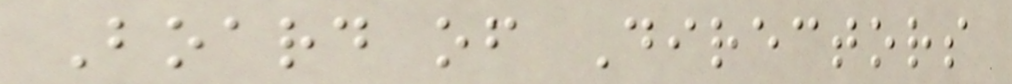Board of Directors
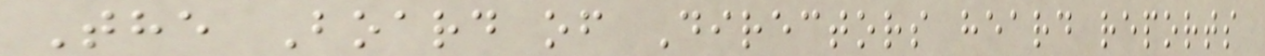The Board of Directors heard reports
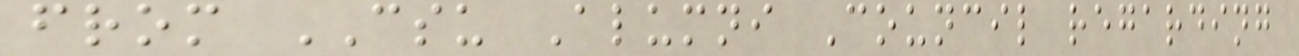from CSU Alumni Council regarding
